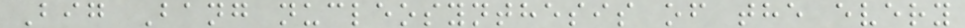Big Bang nucleosynthesis of the every
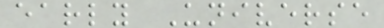early Universe
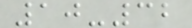10-32
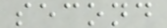second
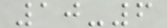10-6
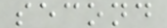second
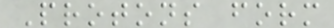Protons form
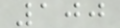100
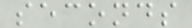seconds
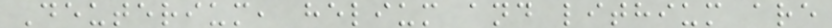Deuterium, helium and lithium are
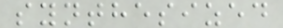synthesized
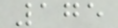175
